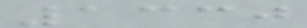1330
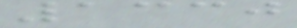1330
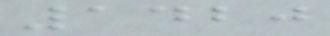1420
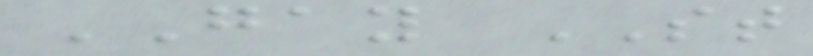GAY ST
